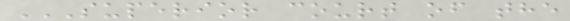SUPERIOR COURT OF THE
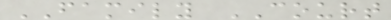FAMILY COURT
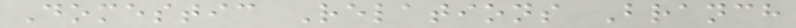Domestic Relations Branch
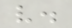v.
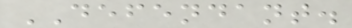DEFENDANT.
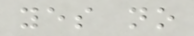yes no
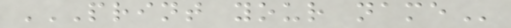PRINT YOUR NAME
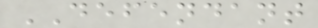DEFENDANT
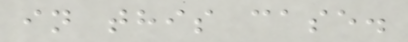in this case.
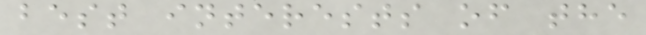best interests of the
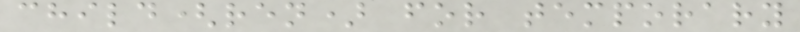child(ren) for temporary
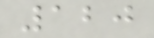120
